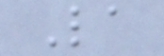La
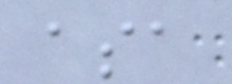asa
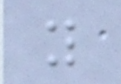y
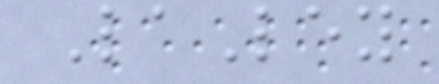LaLey
